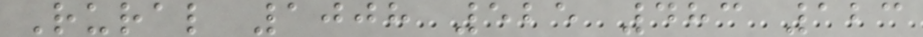Rural 1008 525 483 123
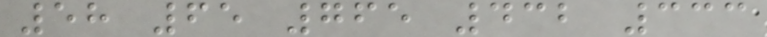58 65 765 432 333
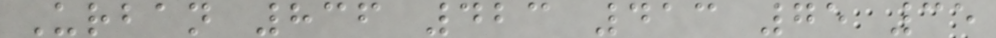Urban 836 423 413 75 35
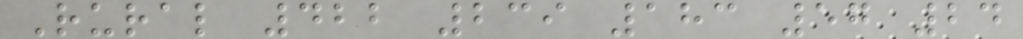Rural 422 239 183 57 24
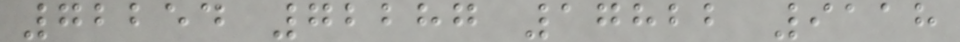72254 72287 17822 9118
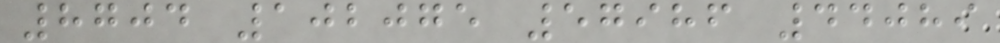8704 102075 57986 44089
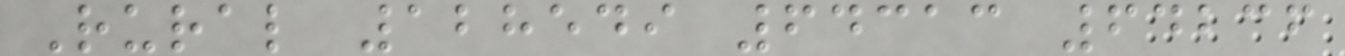Rural 128549 64313 64236
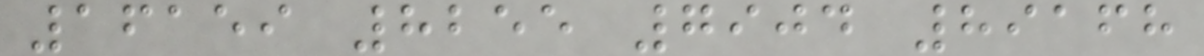16159 8255 7904 89168
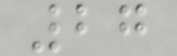27
